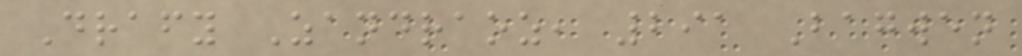Drafy Zandraoz, 291 Bagwen
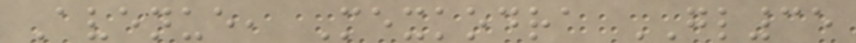Avenue, Mexkodra GL35
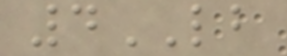4LB
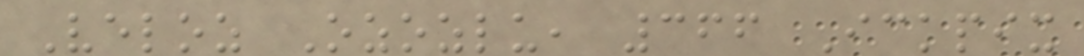Veloz Ozozlu, 366 Ickpix
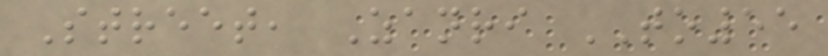Street, Zanri TO55
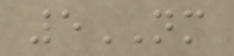5NM
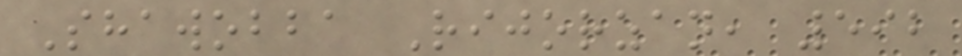Shawobba Rijorzan, 592
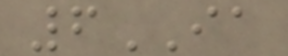6IA
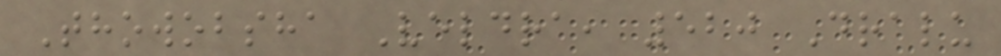Thowobsha Veldra, 520 Dralu
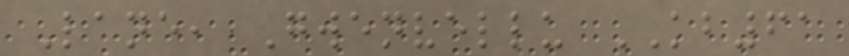Lane, Gwenvellu KB61
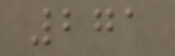271
